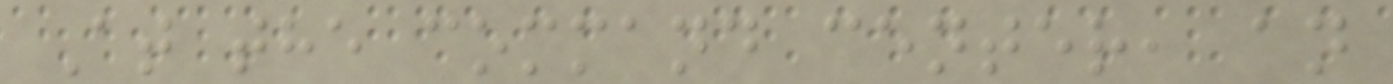At the command center, an
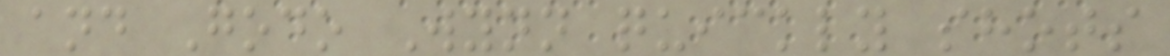and Godo Wynn quickly shots
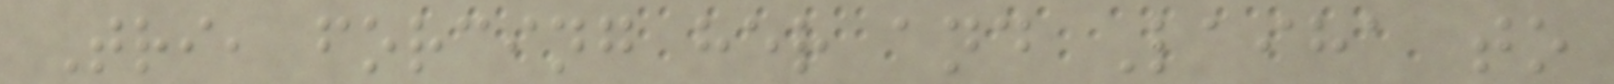Tri, forcing her and Laiha to
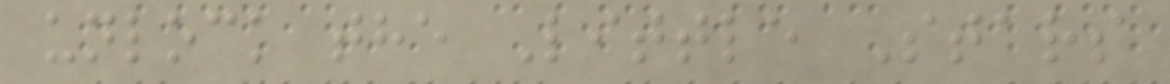unlock the Little Stars
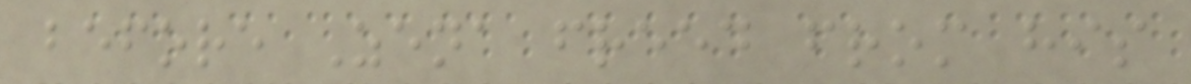before Zena freed from his
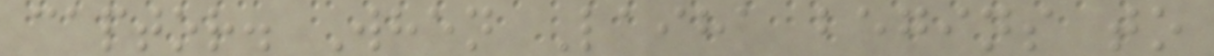captor. When Laiha begins to
